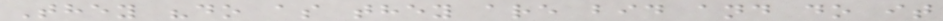They "do as they are bid and do it
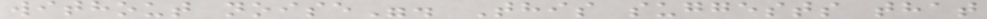without noise". This suggests that
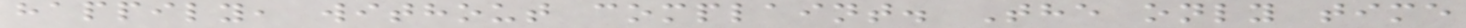happily, without complaint. The only time
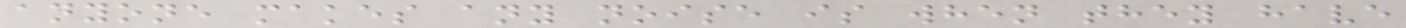anyone makes any noise is when they have
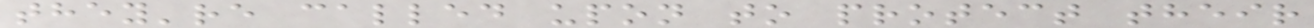they're called upon to protect their
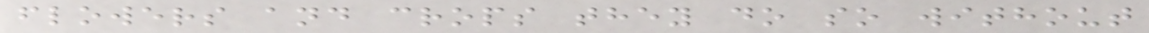flowers and crops they do so without
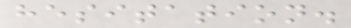hesitation.
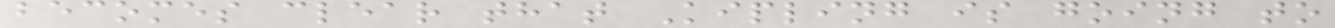becomes clear that Kipling is going to
